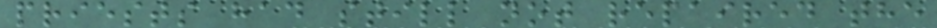priests had still not repaired the
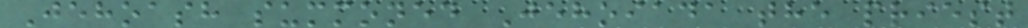Jehoash summoned Jehoiada the priest
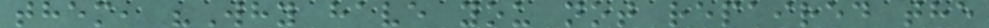them, "Why have you not repaired the
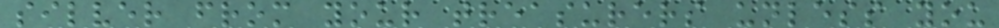silver from your treasurers unless you
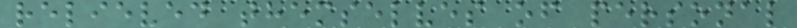relieved themselves of personal
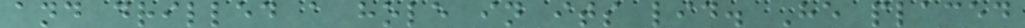and drilled a hole in its lid. He placed
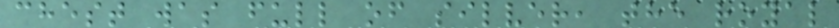chest was full of silver, the royal
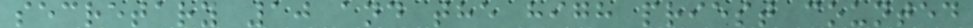secretary 10 and the high priest counted
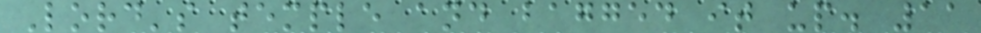Lord's temple and bagged it up. 11
